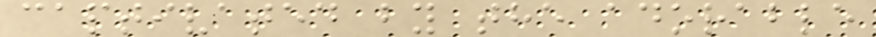captivated by the adorable
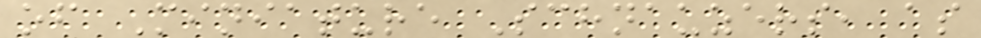of Miniature Schnauzers, as
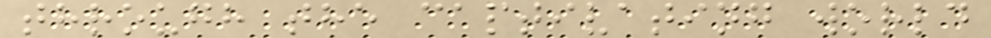through the captivating world
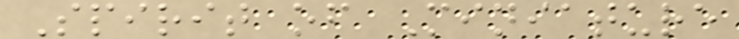Spirit of Miniature
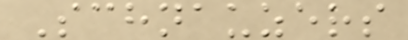Schnauzers
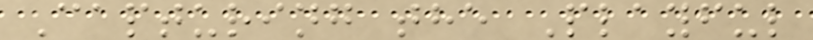Capturing the Playful
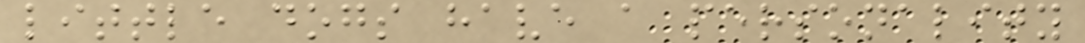little dogs have a personality
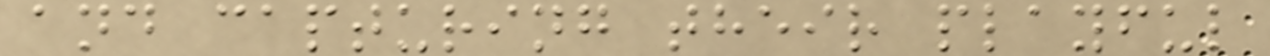and capturing their playful
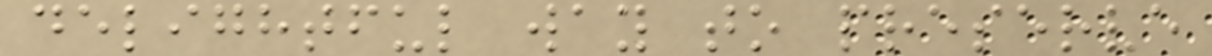delightful way to preserve
